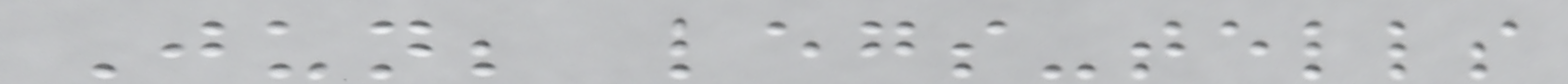Jun; legs-tells
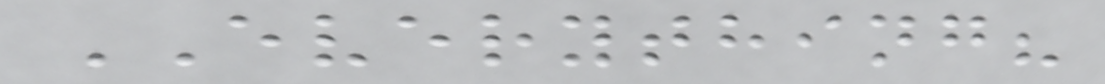EVERYTHING?
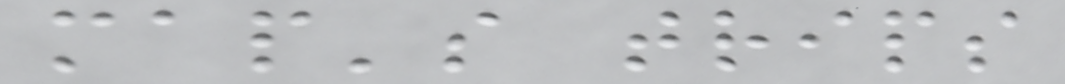map's trips
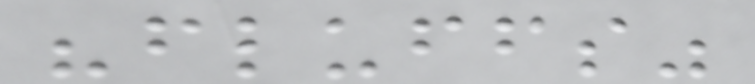"fluffs"
